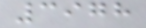3978
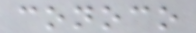conoco
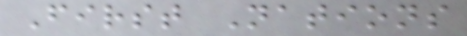First Nations
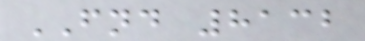FND 8132
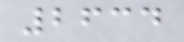2634
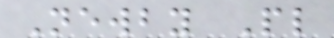Newby Pl
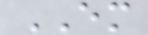EM
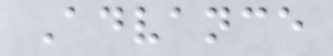Advance
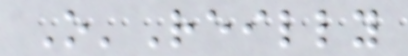O'Reilly
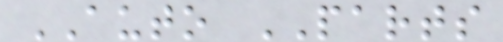AUTO PARTS
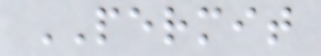PERMIT
